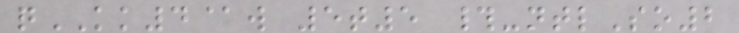qKK4@w 5t5 #-ntlSo2
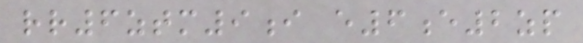rr6ztm9i e6e2zp
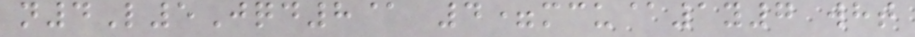n4L5Jqd8@ 4=mcu@1y7 wht
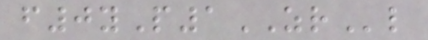f0yP1ZRl
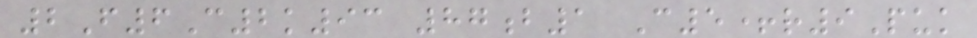2F6C2k93 87b1 C5+r9Puk
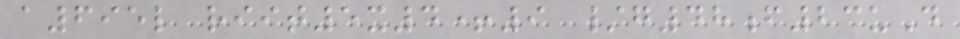a695l riit5x4+9 /g48f23uD
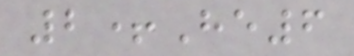2+He6
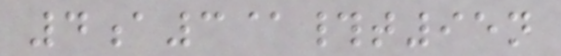4a3@#t95n
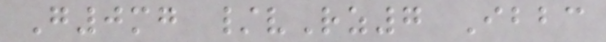G0mg /vRz7 Ibbc
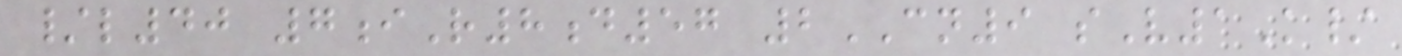/l40 7iR8d57 2CN9 sV1K/
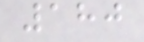180
